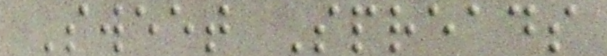Sweet Spreads
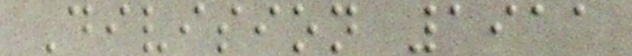Division 1911
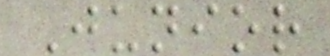Junior
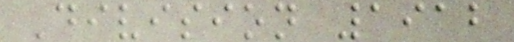Division 1912
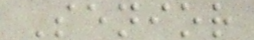Senior
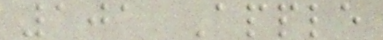101 Apple
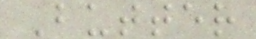Butter
